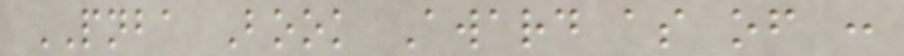PNBA Book Award as of :
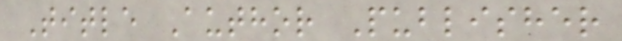Title Author Publisher
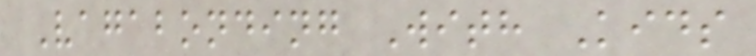Vagabonding With Kids
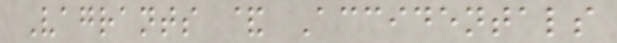Vagrants & Accidentals
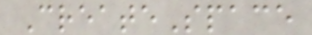CreateSpace
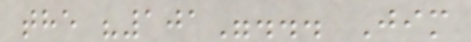the "101"... Jim
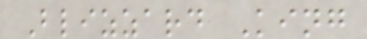Blizzard King
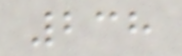238
